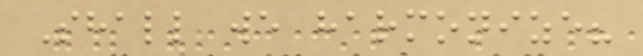Shall we harmonize?
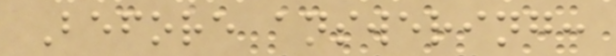Before answering:
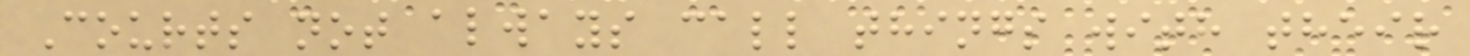Courts not always call things with their
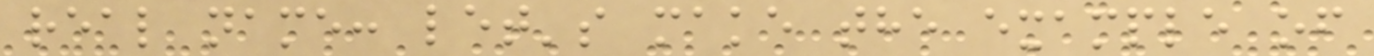real name: let's make the example of
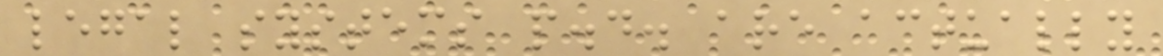legal systems p.d. are actually
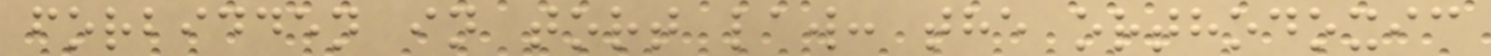forbidden in tort law: the orthodoxic
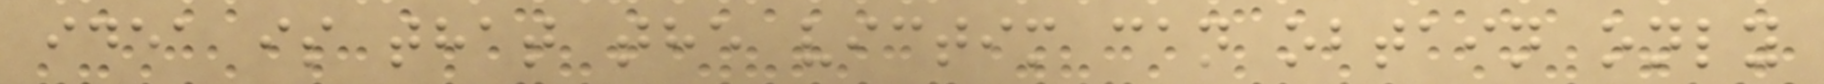idea is that the victim can obtain only
